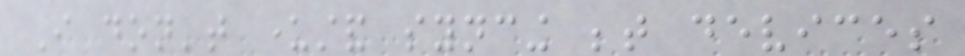I don't understand syncing between devices
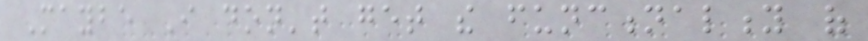Maybe I don't get the functionality of
